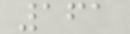161
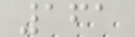161
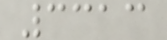3313
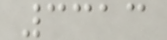3313
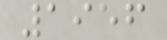1956
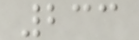233
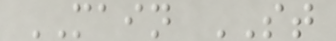MAIN ST
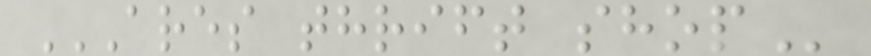ARES THRIFT SHOP
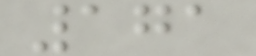171
